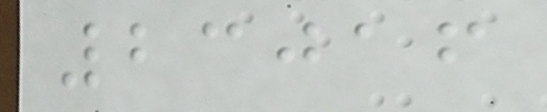23016
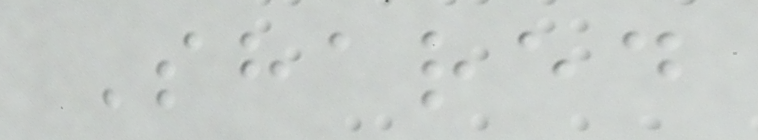Shared
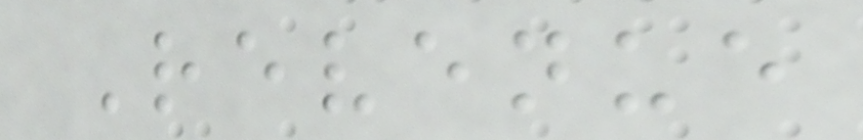Revenue
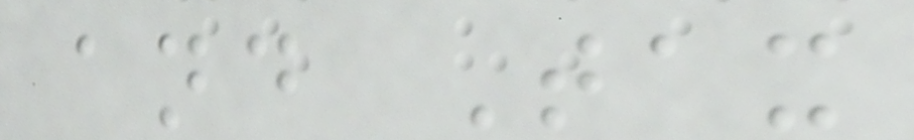and Tax
